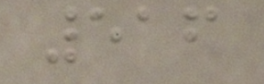516
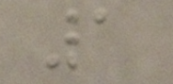1
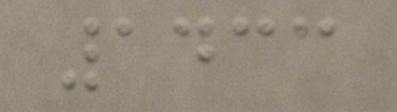1433
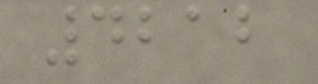4212
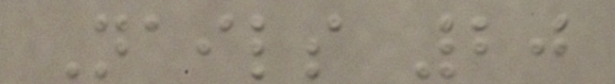Nails 20
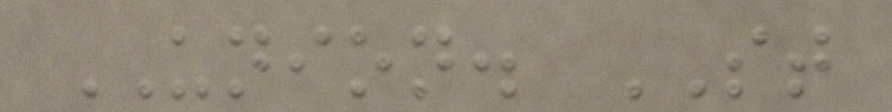UNION. ST
